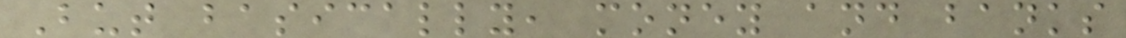But basically, money and banks
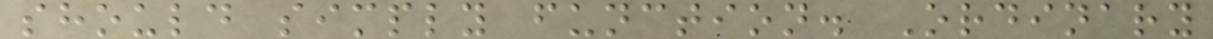should simply function. Ordinary
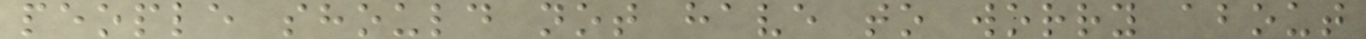people should not have to worry about
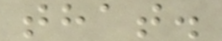that.
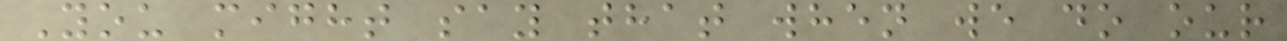You might say that when we do our
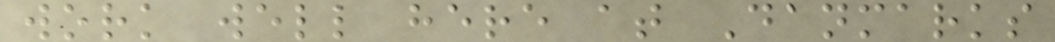work well here at Danmarks
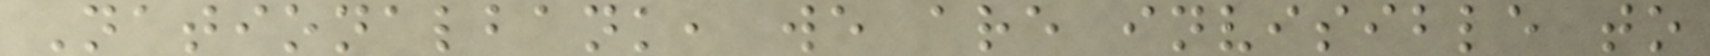Nationalbank, we are invisible to
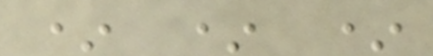* * *
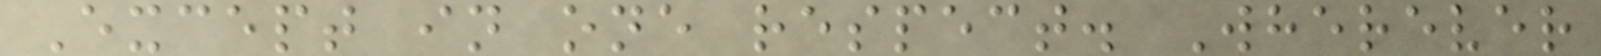Except in one respect. Wherever
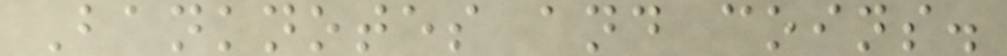Banknotes and coins.
